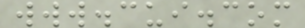www.cui.com
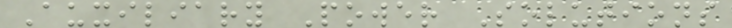Auxiliary Power Solutions
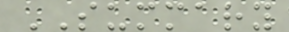SUMMARY
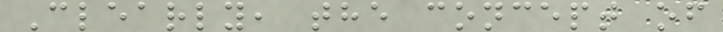Clearly, the concept of
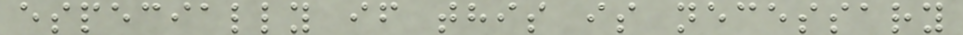especially if this is necessary
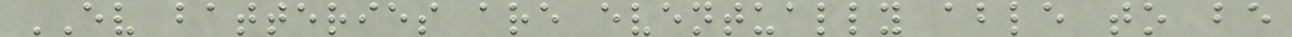EV batteries are eventually able to be
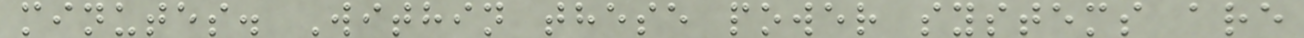minutes. Within these power systems are
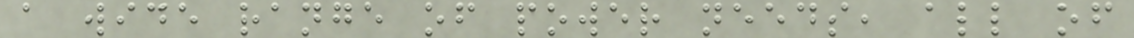a wide range of power needs, all of
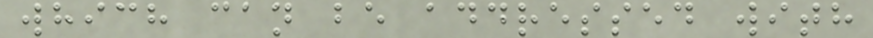which can be addressed with
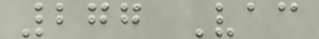277 Vac
